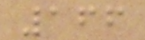166
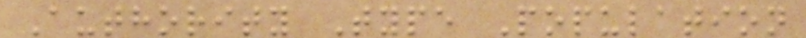Authority Type Population
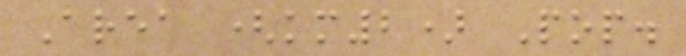Area (km2) Pop.
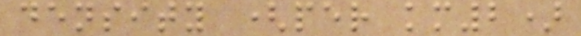density (per km2)
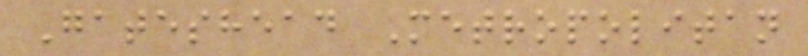Gateshead Metropolitan
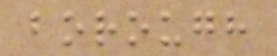borough
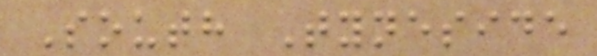South Tyneside
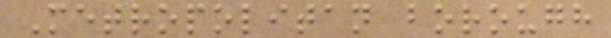Metropolitan borough
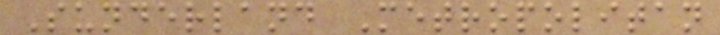Sunderland Metropolitan
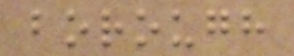borough
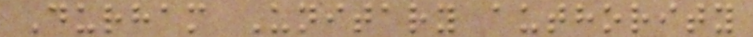Durham Unitary authority
